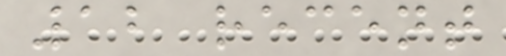12 recent
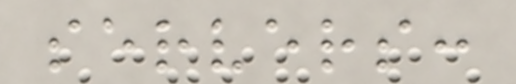servers:
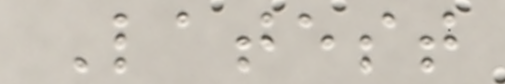Latest
